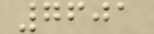7601
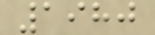1980
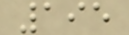195
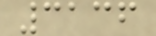3136
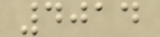4014
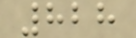828
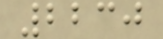2230
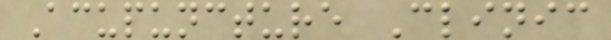Acupuncture Clinic
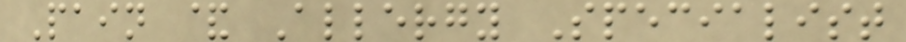Pain & Allergy Specialist
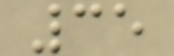35
